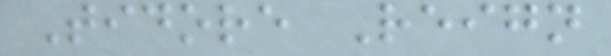Tidore Reign
